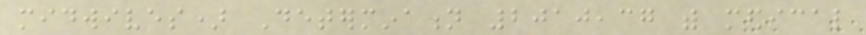midwives) Determination 2010,37 with medical
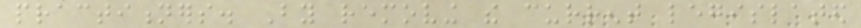practitioners. By removing the current legislated
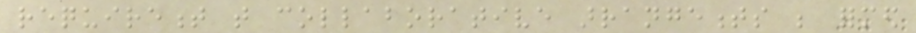requirement that collaborative arrangements be formed
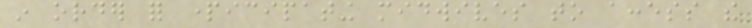in order for participating midwives to access the
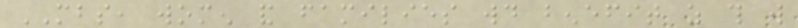MBS, women and families would benefit as this will
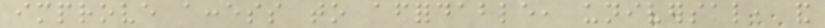improve access to affordable, universal, and
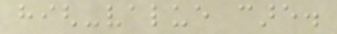high-value care.
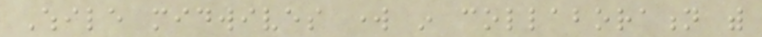While midwives work in collaboration with
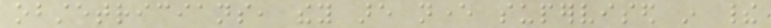obstetricians, they are never supervised in their
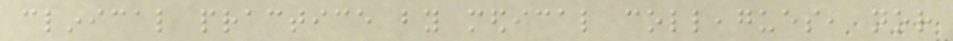clinical practice by medical colleagues, nor
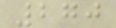270
